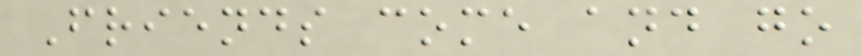Friends come and go
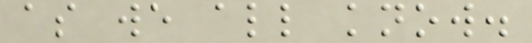as we all know.
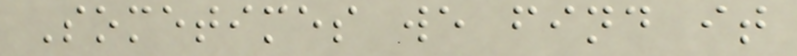Sometimes we find it
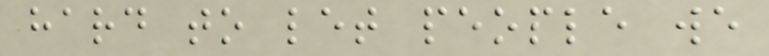hard to let people we
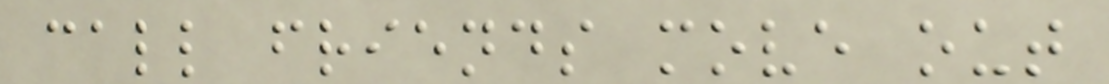call friends move out
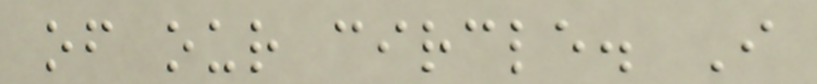of our circle. I
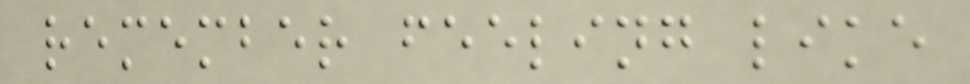remember feeling like
